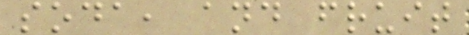soda, and fruit
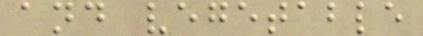and vegetable
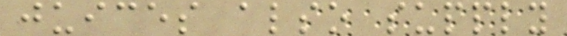juices also supply
